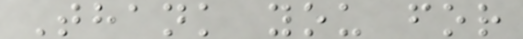Thank you for
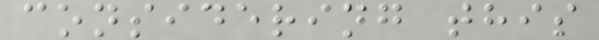considering this
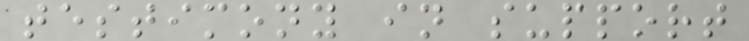testimony in support
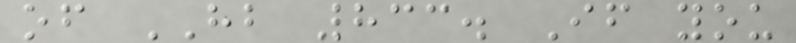of HB 833. If you
